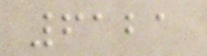6121
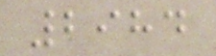2984
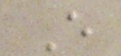E
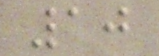10
